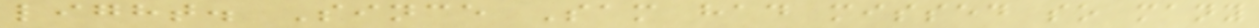light. Since Sam had missed so many
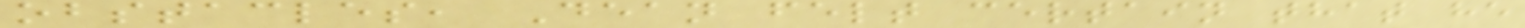obstacles, Dean felt certain that he
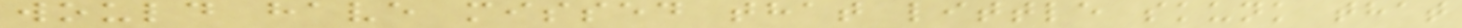would have missed that little skunk that
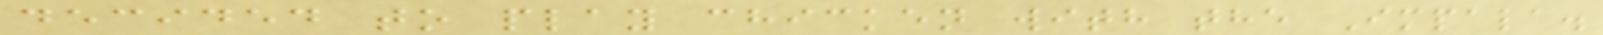decided to play chicken with the Impala.
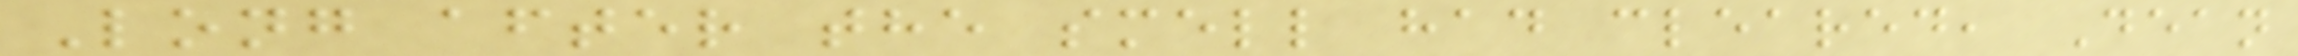Long after the smell had cleared, Dean
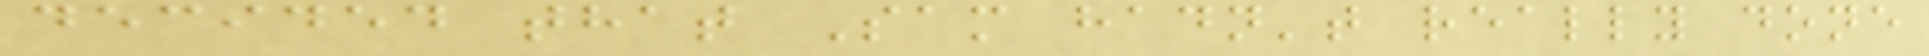decided that Sam hadn't really done
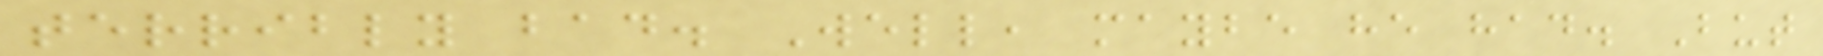terribly bad. Well, maybe he had. But
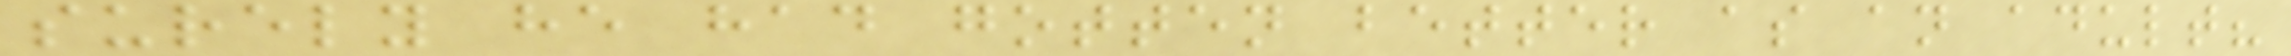surely he had gotten better as an adult?
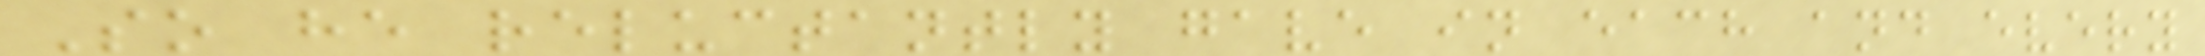So he reluctantly gave in each and every
